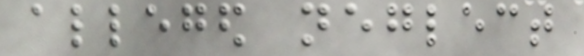alleged neglect
